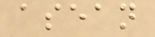asean
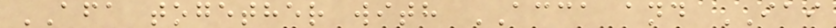AFA together with ACCA and IAI
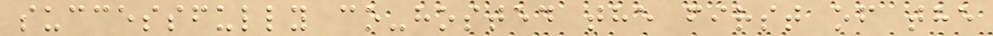successfully co-hosted the first of the
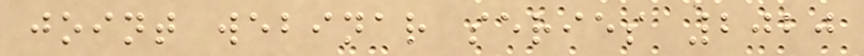joint webinar series 2020
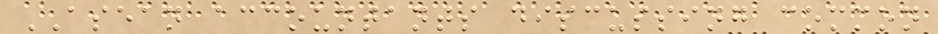ASEAN accountants discussing common
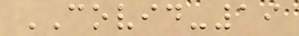COVID-19
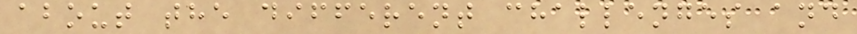about the different challenges and
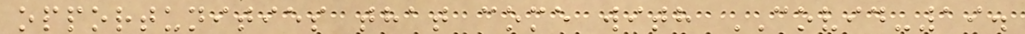opportunities that come with COVID-19.
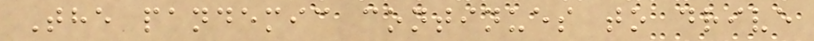The pandemic continues to drive
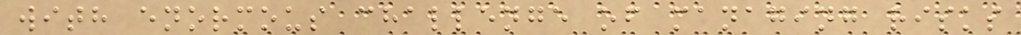with enormous challenge of managing risks
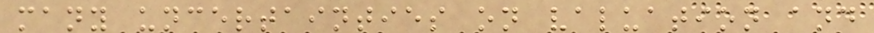many uncertainties on valuation and
